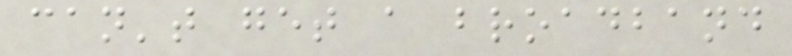can't get a broadband
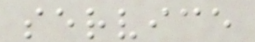service
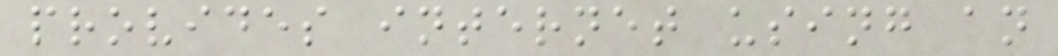provides internet using an
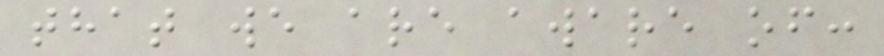that we are aware of:
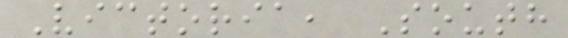Victoria, South
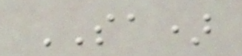SA)
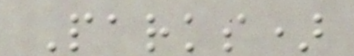Parks)
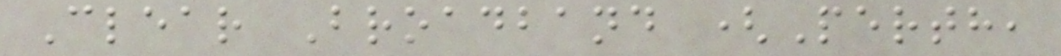Clear Broadband (Perth,
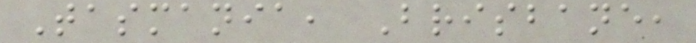Tasmania, Brisbane,
